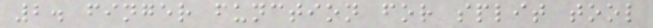2. finger function for split tool
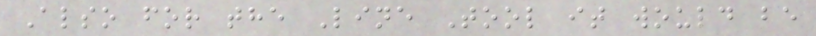Also for the Line Tool it would be
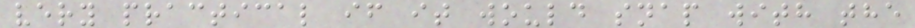very practical if it would snap with the
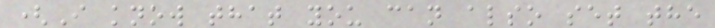(I know that you can also set the
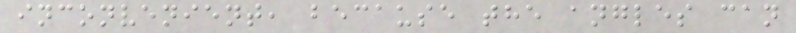inconvenient, because the angles can
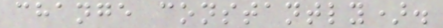change constantly).
